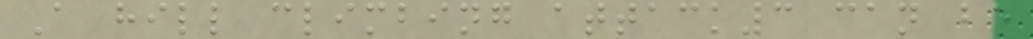A hill climbing attack3 can be
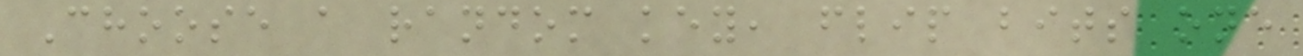Choose a random key, flip bits one
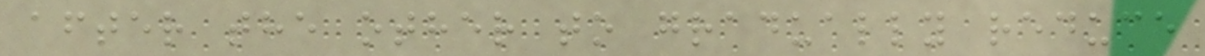after the other to gradually reduce
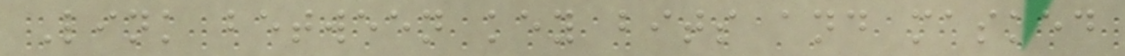Link between key bits and masked
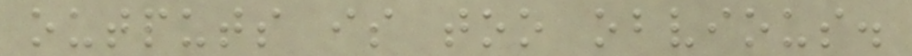outputs is too obvious.
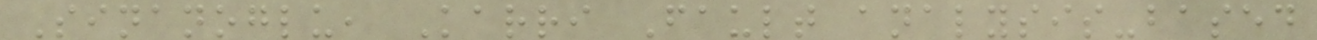Sinanoglu, Karri Fault analysis-based
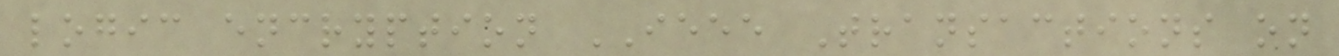logic encryption IEEE Transactions on
